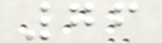76
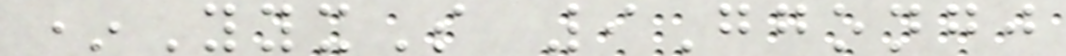*YyxS 9Ggongj
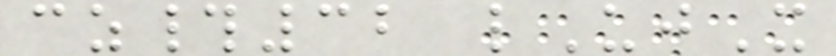cz#32 lUjX
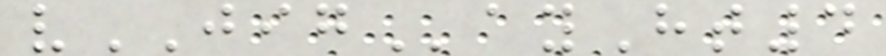vJIGayHt4
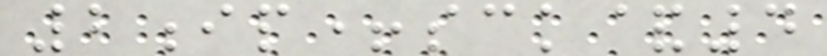2ip+sck&4
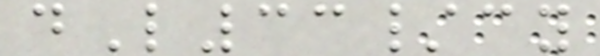dL33/cy
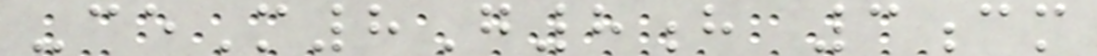-ceM8G8h 3cm
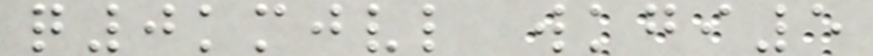q0kmjvl wkgi5
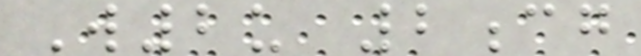W2u 2cg
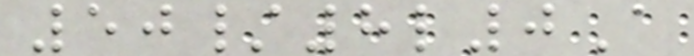50/8l0A
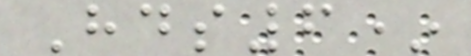Hds6*
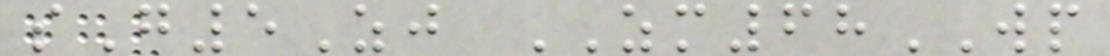sG5Zj ZM68WP
